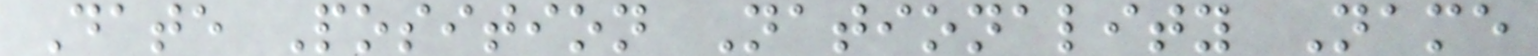Date Position Nationality Name
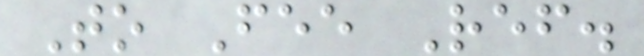To Fee Ref.
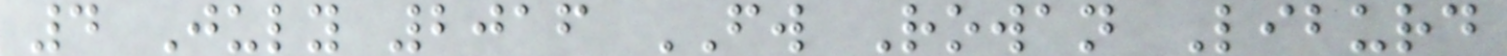4 July 2016 FW Rowan Liburd
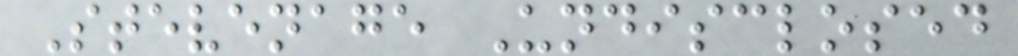Stevenage Undisclosed
